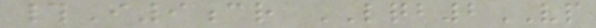#I9cr LQB2VP
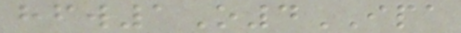hfw1O4IPA
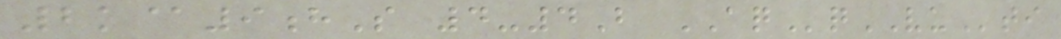2k@9hS 4-4B AQqVUti
